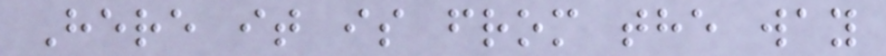Here it is from the way
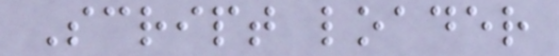Script loader
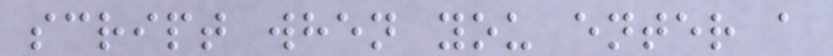script when you enter a
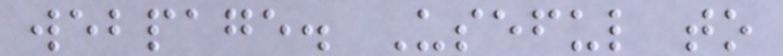webpage. Useful to
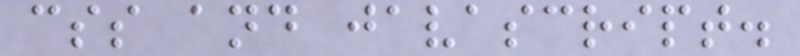css and javascript.
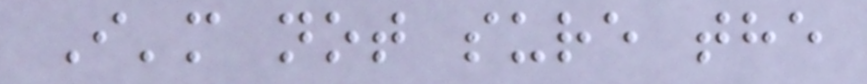I'm not sure the
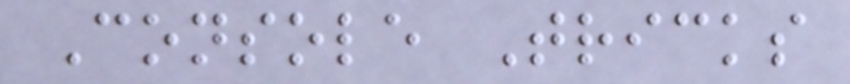Console Tricks
